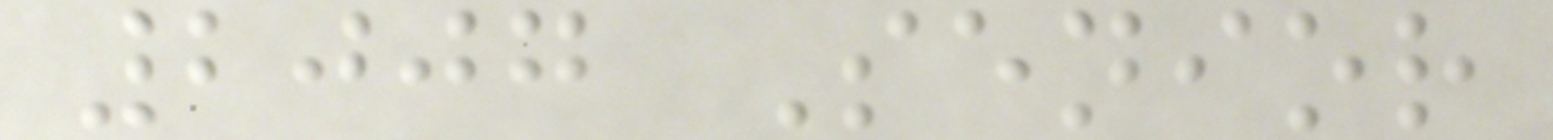2007 Senior
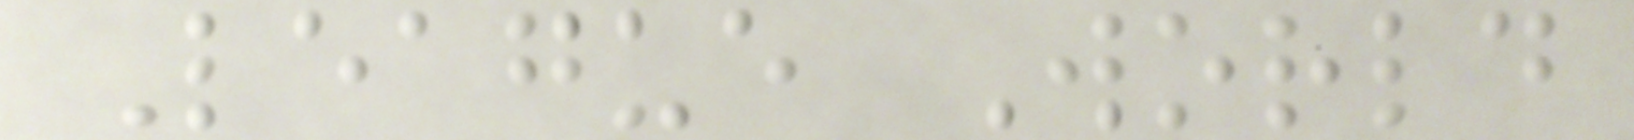League World
